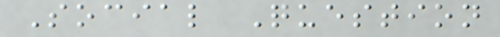Social Question
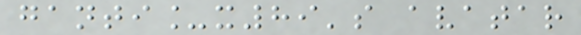ganti_x89's avatar
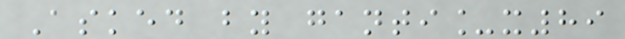Asked by ganti_x89
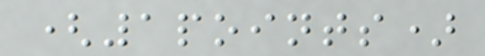(1points)
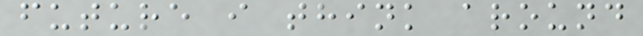future i think around
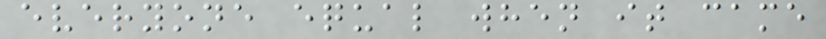everyone equal when it came
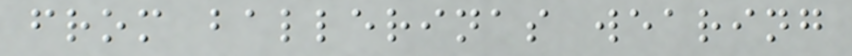from ballerinas wearing
